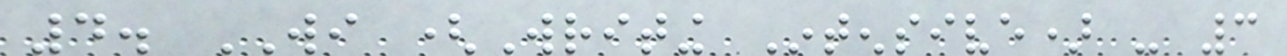4. WI (Writing Intensive) - 3
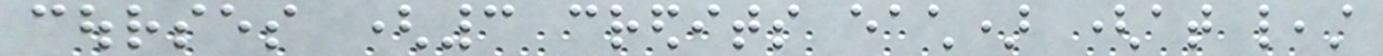courses (3 credits each) (at least
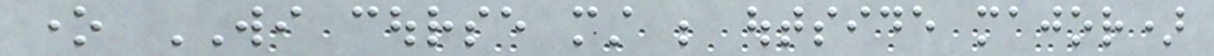one WI course must be outside major)
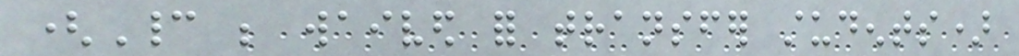(Cannot be waived for transfer students)
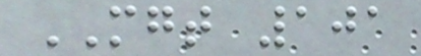MGT 101
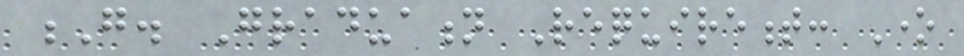G. Graduation Requirement: One
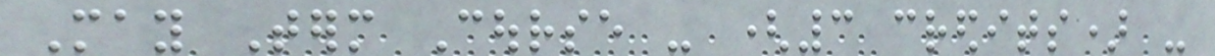May Term Course - (3 credits) -
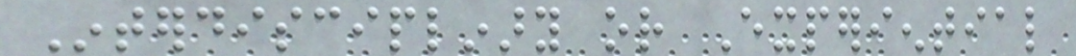Interdisciplinary or Experiential
